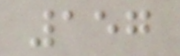157
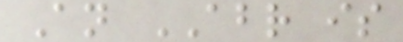An ABR is
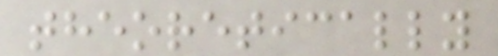theoretically
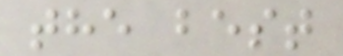the best
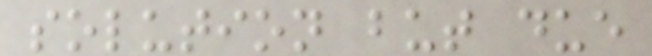solution but due
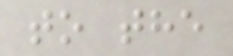to the
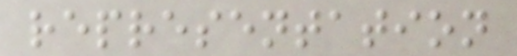representation
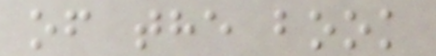of the book
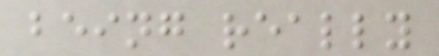being really
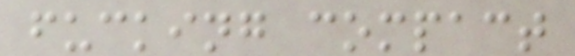fucking compact
